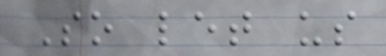So let us
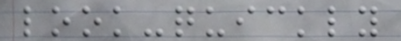look-quickly
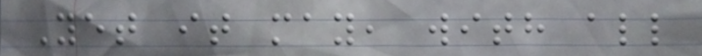Yet it may, with all
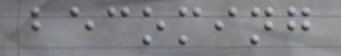becoming
